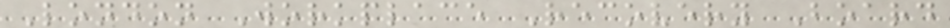London Workplace Recovery Board
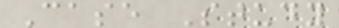Case Study
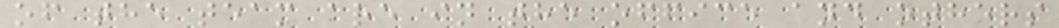of the team are in the office and others
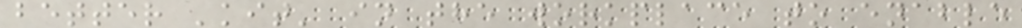better 'kit' in the workplace to enable
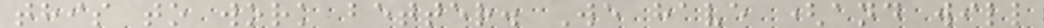this to work better. We have (and will
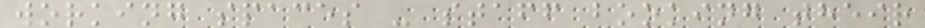working spaces - staff booking their
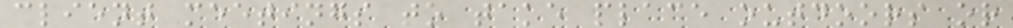client meetings to take place outdoors or
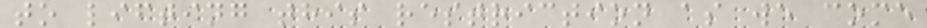to lifting this restriction as we come
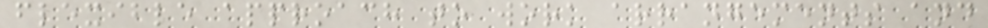flexible approach to work arrangements and
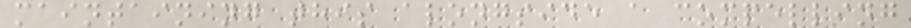maintaining this alongside a compelling
